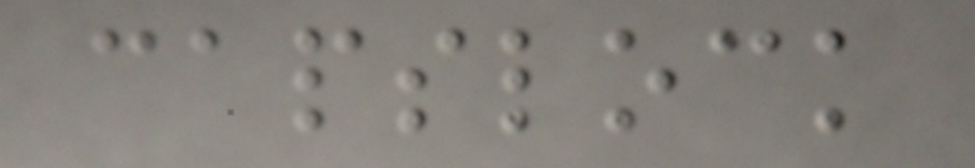capslock
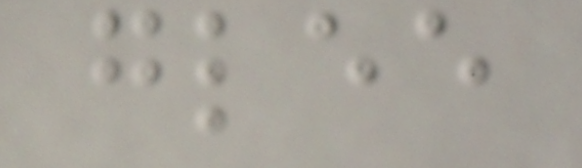glee
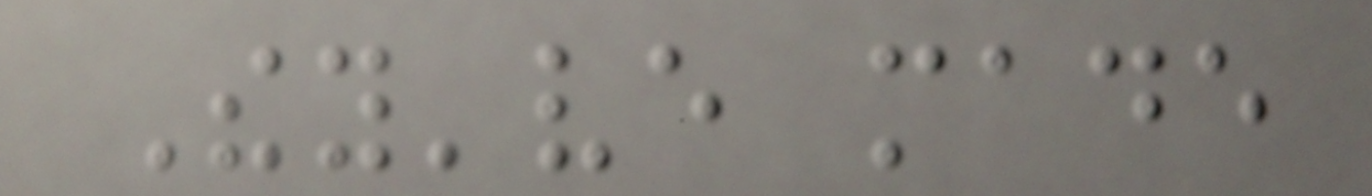They've made
